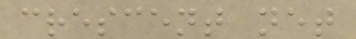crescent net
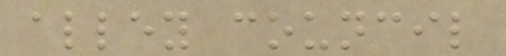alley council
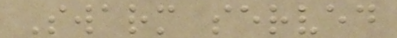Swarm served
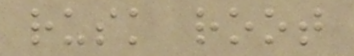rusk root
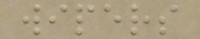wipers
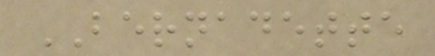BERNADETTE
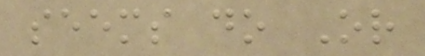seems do Or
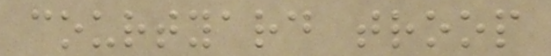courtyard troop
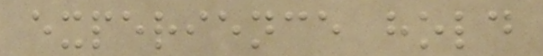experience hold
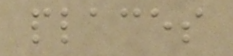places
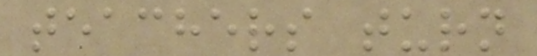teachers turn
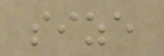size
